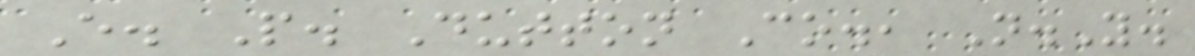E. P. Dutton Co., N.Y.
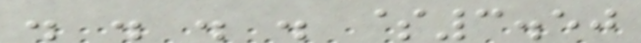. . . . $3.50
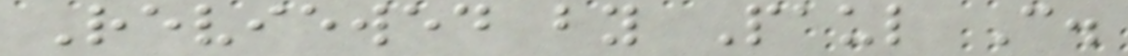Reviewed by Paul C.
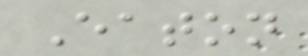Eaton
